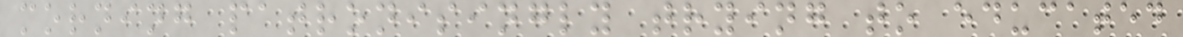morning patronisingly trying to educated
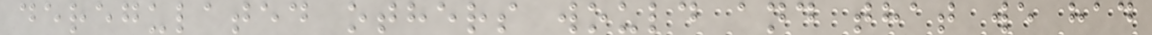deregulated others would and that we had
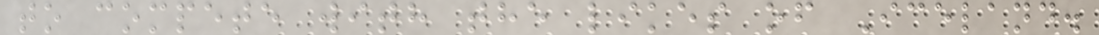to compete with the likes of Iceland.
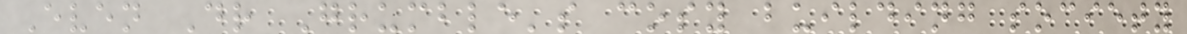Even Dr Grumble's cosy building society
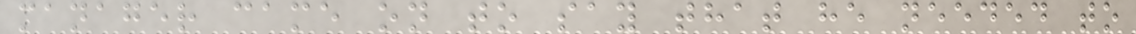manager came on to say that he needed to
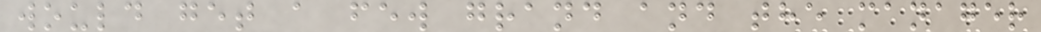would get a few grand and the manager
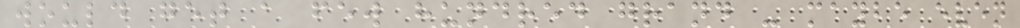would get a few hundred grand - maybe even
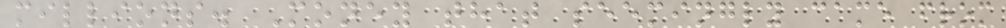millions. Money that seemingly came from
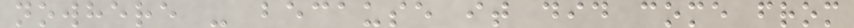nowhere - because it did come from
